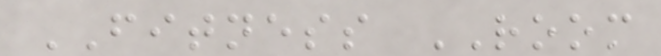FITNESS ROOM
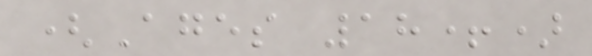(Ages 18+)
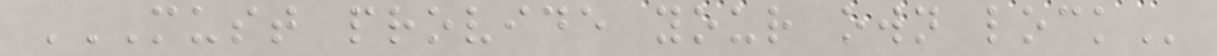MUST PROVIDE YOUR OWN LOCK
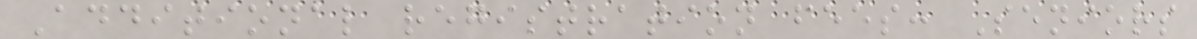Additional registration fees: Seniors
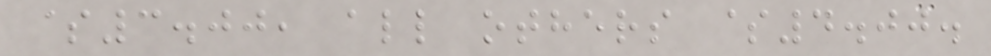$3.00, all others $4.00.
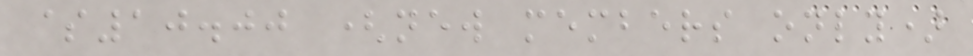$10.00 (new members only)
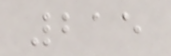215
